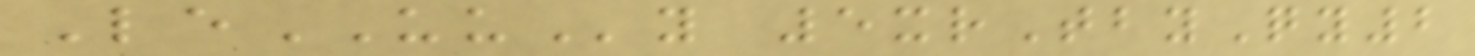LeUUy 5xrTbyQy2
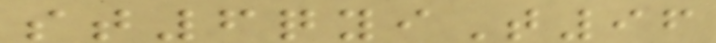st6qyiT96
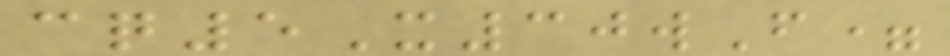cq5X30wF=
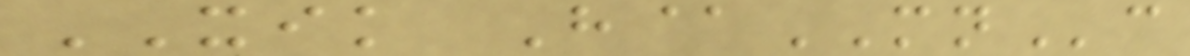XIK H@MNc
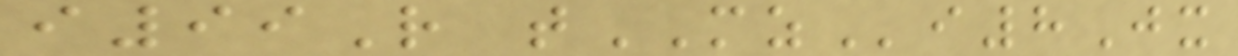i99R tMZi8Jx
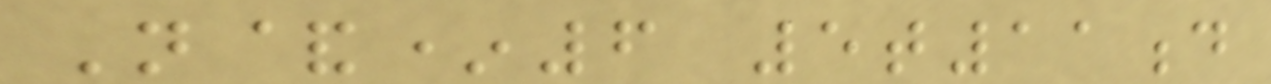N&*6 5t11d
